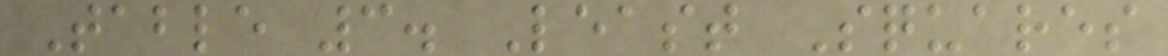Table 3. Least Squares
